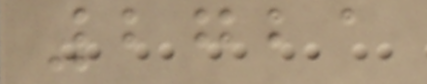2721
